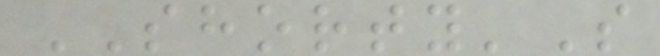SHORTY'S
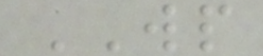WP
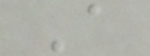A
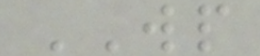WP
